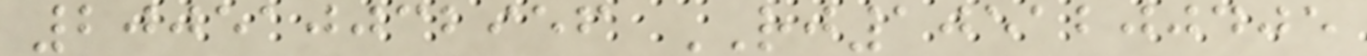200510032956 RJ1051200405
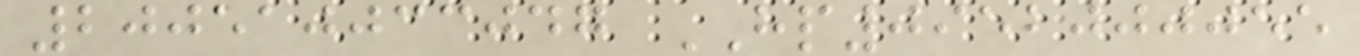200510033047 HP0952000055
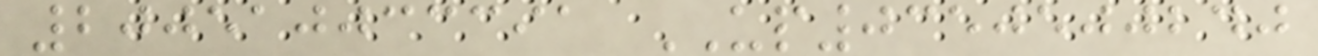200510033391 UP0350500240
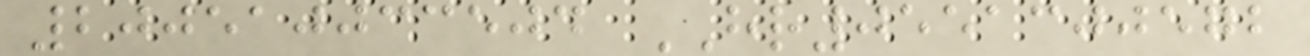200510033504 HR0551300572
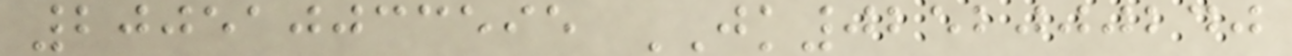200510033595 JK0252000240
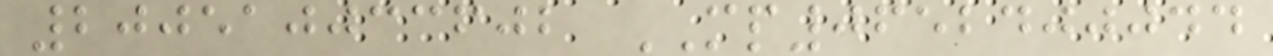200510033602 MP0652400044
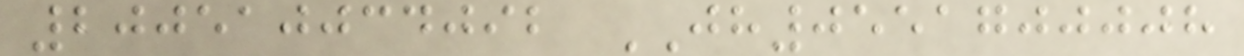200510034092 JH0551700008
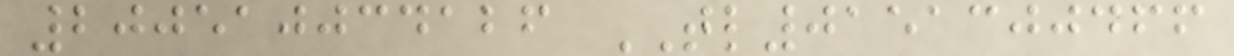200510034126 TL0151300466
